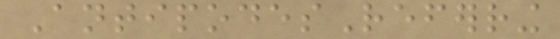AntipodesReferring
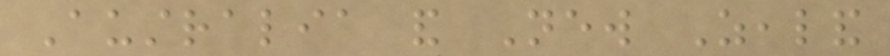Australia and New Zealand
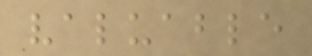valuable
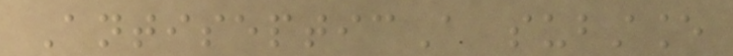AntisepticA substance
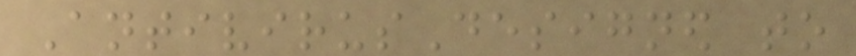AntivirusDesigned to
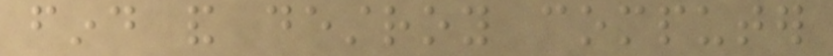find and destroy computer
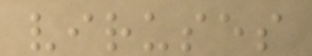viruses
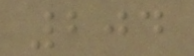204
